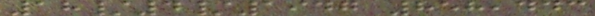18/4/1947 858,443
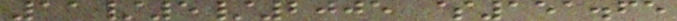11/5/2005 $151.65
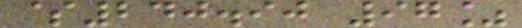$240.90 97%
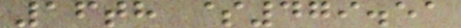16th $479.51
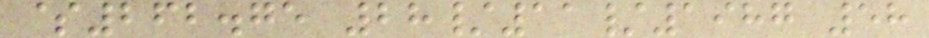$262.75 28/11/1987 58
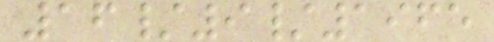16/9/1965
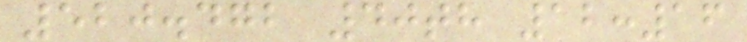520.472 40th 12:16
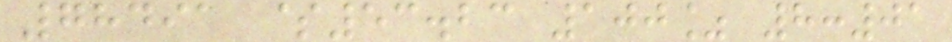78491 $53.23 100% 8:01
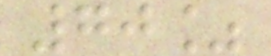70%
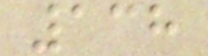138
